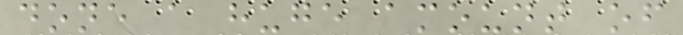done a huge amount of
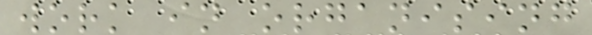work in organising
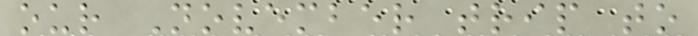our November trip to
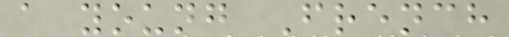a young French
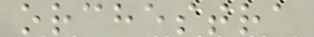orchestra
